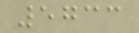5733
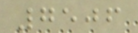7506
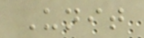Unit
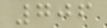706
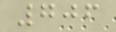706
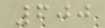600
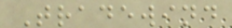Tradewind
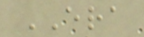ERA
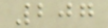207
